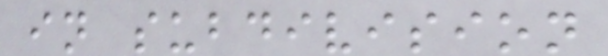in subdivision
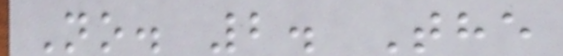No. 2. The
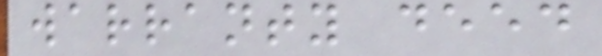warranty deed
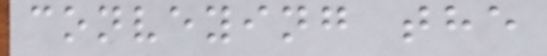conveying the
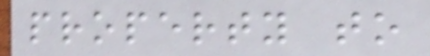property to
